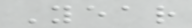Year
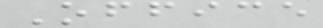Office
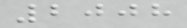2008
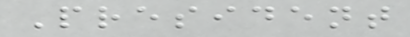President
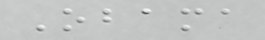Obama
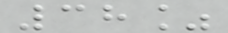38%
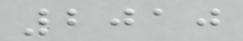2010
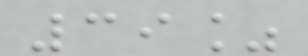39%
